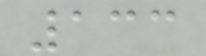133
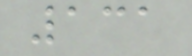131
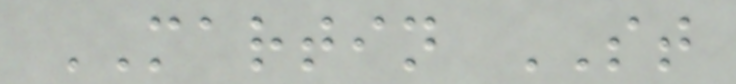MARTIN ST
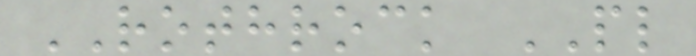ROTHROCK PL
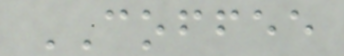COFFEE
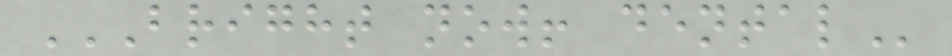BRIGHT NOW! DENTAL
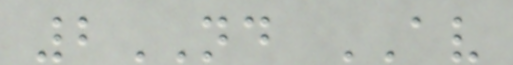2ND AV
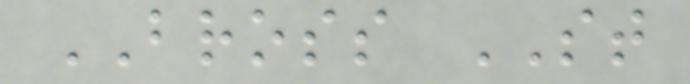BROSS ST
